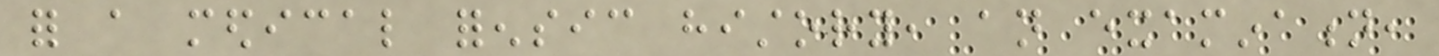for a medical forensic history, an examination,
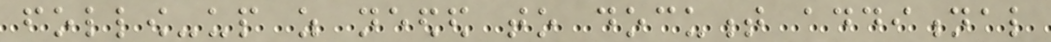follow-up as needed to document additional
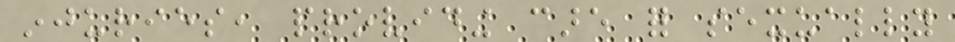injuries, providing care for sexually
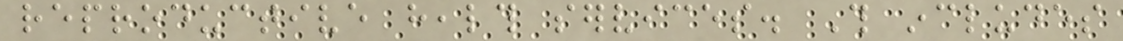reproductive health services. This includes
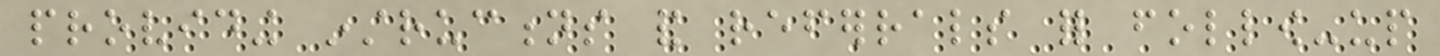providing instructions and referrals for follow-up
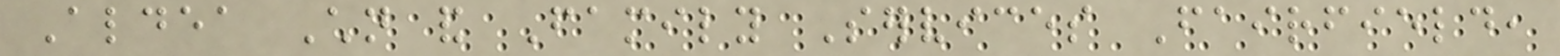Aldea Children and Family Services Fairfield,
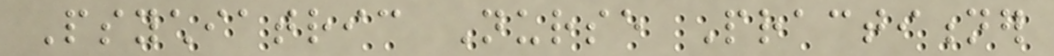Psychiatric Nurse Practitioner
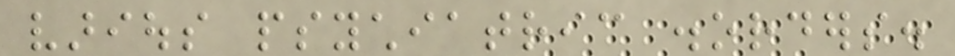various psychiatric disorders.
